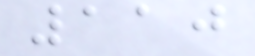110
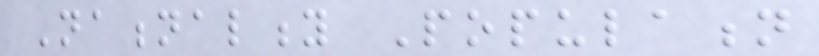Nationality Population
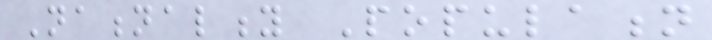Nationality Population
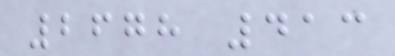2678 413
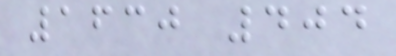1630 404
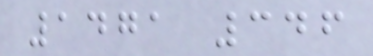1471 346
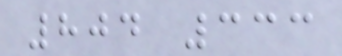804 333
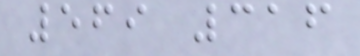569 316
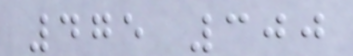475 300
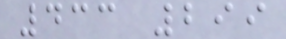433 299
